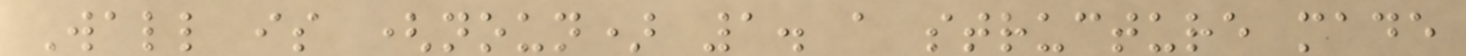Wall is (noun) 1. a structure made
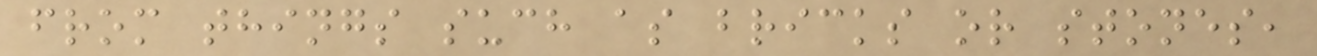from things such as bricks or stones,
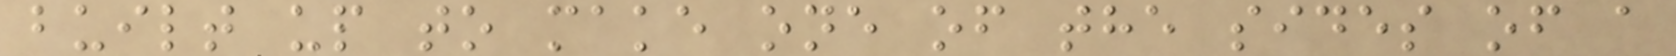built up to make one of the sides of a
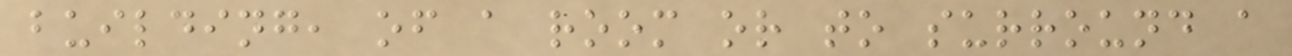building, of a room or to surround a
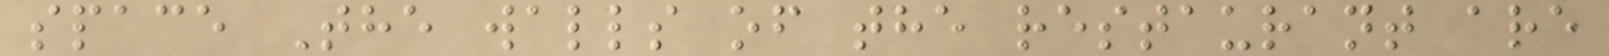space The walls of the restaurant are
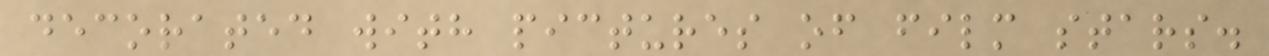decorated with pictures of film stars.
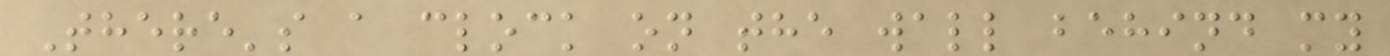There's a clock on the wall behind my
